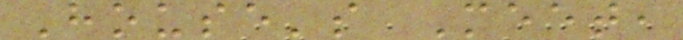House's Meet,
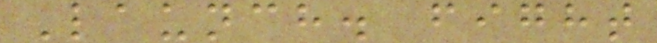Launch. fight
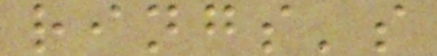rings's
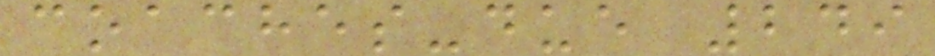coaches-due 249
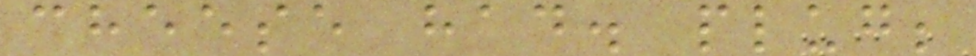cheese had. plug;
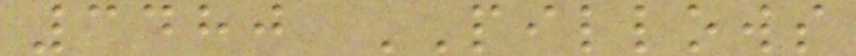3480 PILLOWS
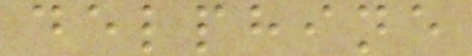delphine
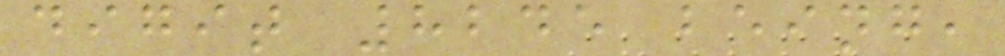digit 8245 being,
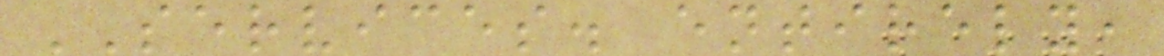SERVICES. entirely,
